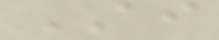AI
